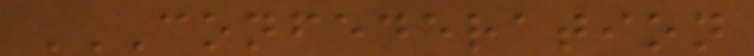CONFEDERATION
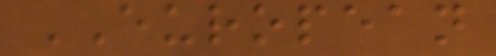EUROPEAN
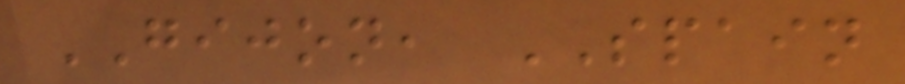GIJON, SPAIN
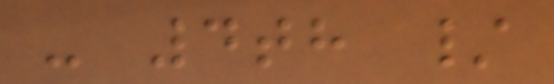- 4th /
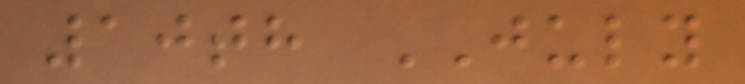10th JULY
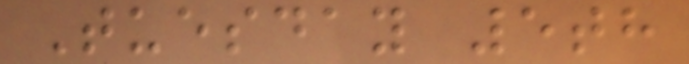Tuesday 5th
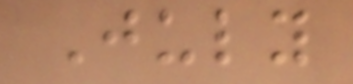July
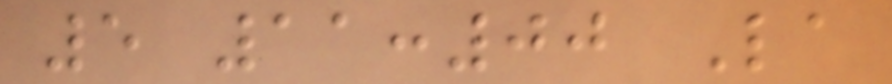5 11:00 La
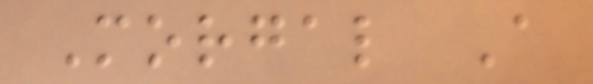Morgal A
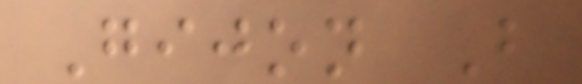Gijon B
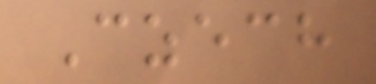Czech
